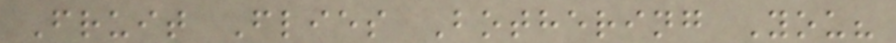Fruit Flies Bothering You?
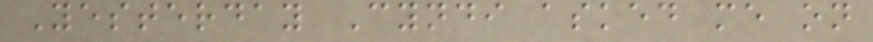Yesterday Cyndi asked me on
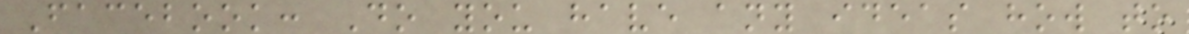Facebook: Do you have any ideas how to
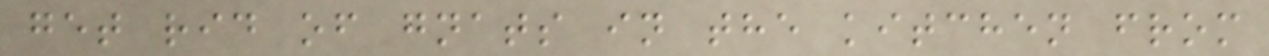get rid of gnats in the kitchen from
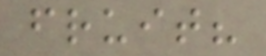fruit?
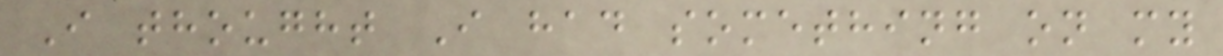I thought I had something on my
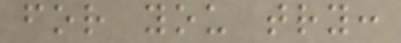for you try:
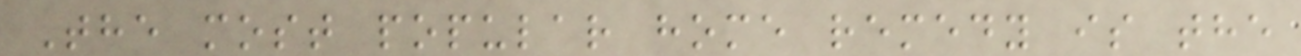The most popular home remedy is the
